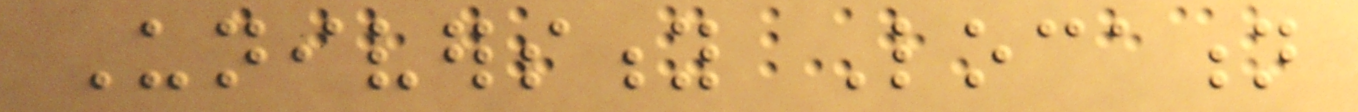University Location
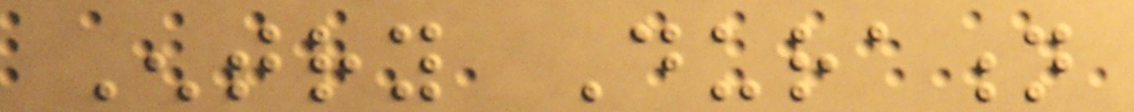Entry Duration
